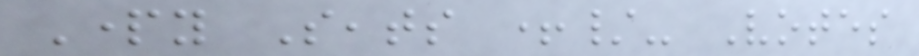Party Seats +/- Votes
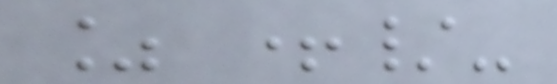% +/-
